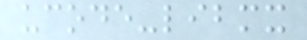ucode-libmx
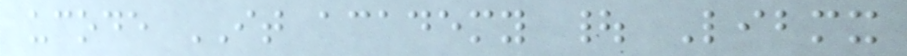ucode IT academy | Libmx
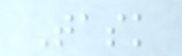Task
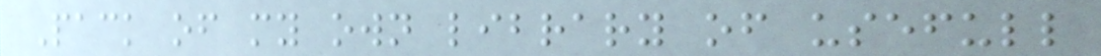Pack of my own library of usefull
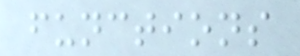functions
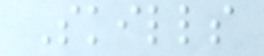Skills
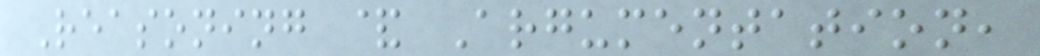Reasoning & Argumentation,
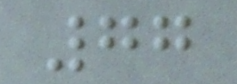77
